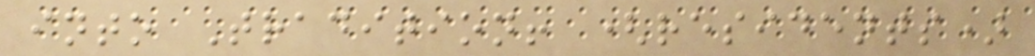into Tradition! (residents)
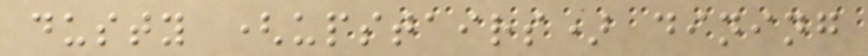dusty (upstairs) dining
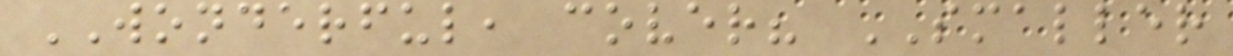WONDERFUL, cover? SMALLER
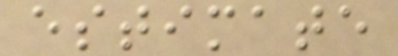estimate
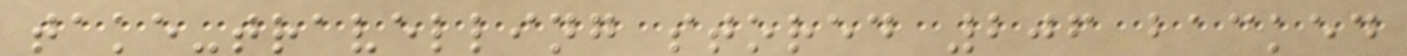take-travelling stored 206 backed
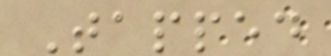Tapped
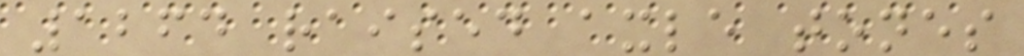1264 raised axle tones
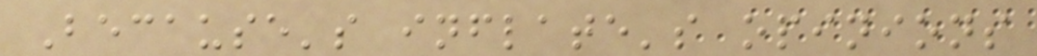Because's inflate's opinions
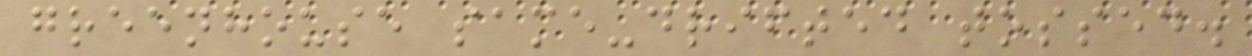greenhouse same-drifted tossed.
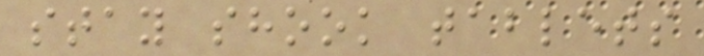stay shook tablets
